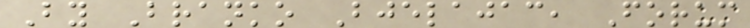By Branko Bjelajac, Forum
